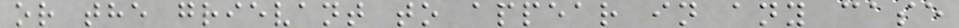or the grievant to appear in any case
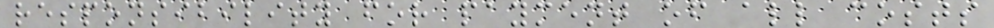responsibility for payment of all costs
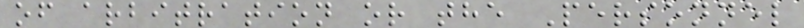of arbitration or the Personnel
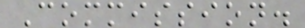Commission.
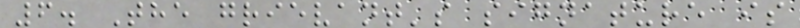6. The grievant's signature is
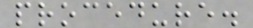procedure.
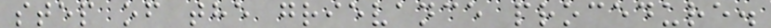step of the grievance procedure.
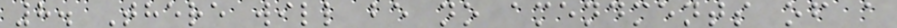8. There will be no amendments of a
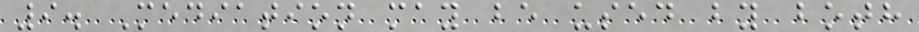9. Mediation may be used by both
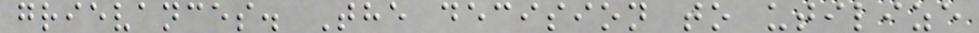grievances. The decision to utilize
